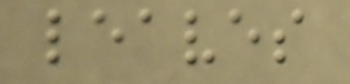leaves
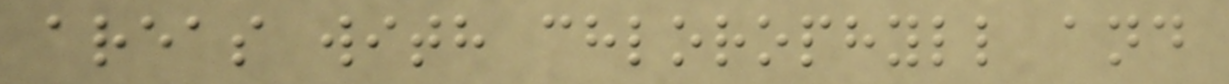areas with chlorophyll and
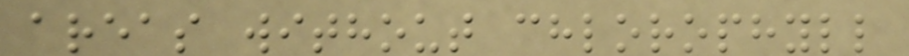areas without chlorophyll
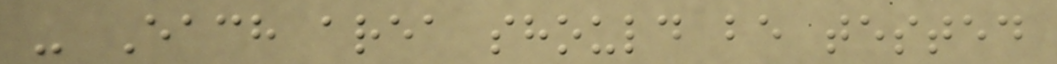- Each area should be tested
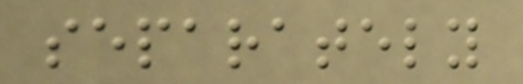separately
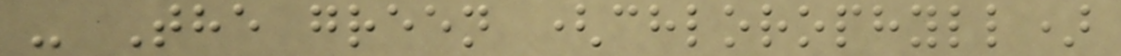- The green (chlorophyll)
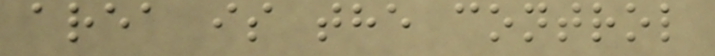area is the control
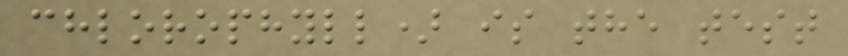chlorophyll) is the test
